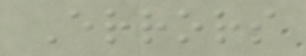Errors
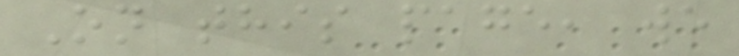On this page, we
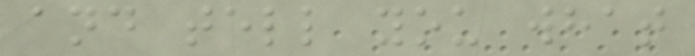and tell you what
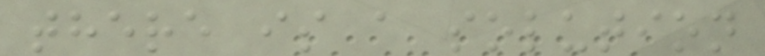there is a solution
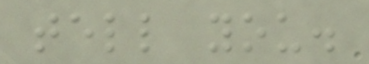tell you.
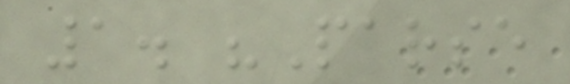1. "Parse
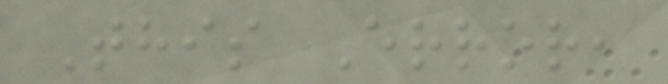This Error,
